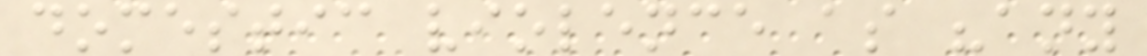domestic violence as "any
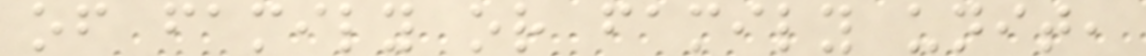of family or family unit,
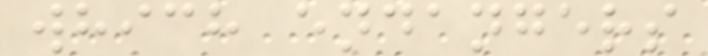which endangers
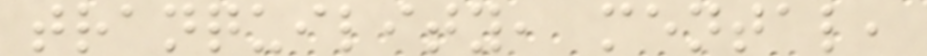tranquility, mental,
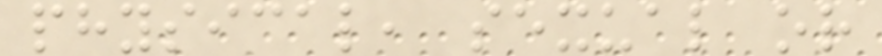physical, sexual or
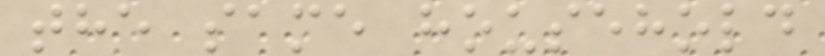the same household
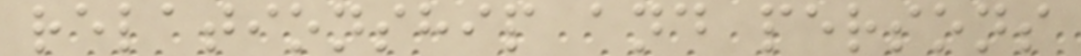relationship and persons
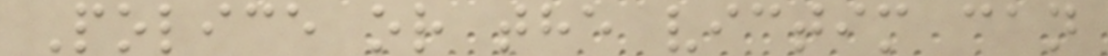Police or the victim can
